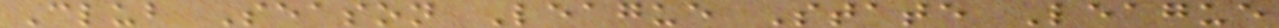Club Season League State League
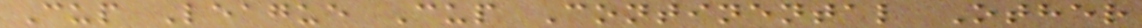Cup League Cup Continental Other
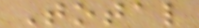Total
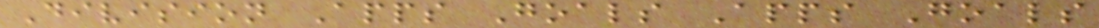Division Apps Goals Apps Goals
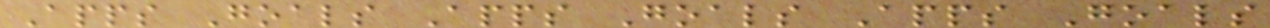Apps Goals Apps Goals Apps Goals
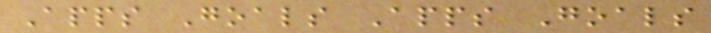Apps Goals Apps Goals
